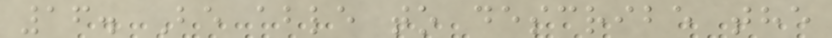16. Be able to describe the
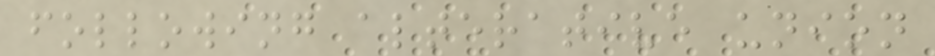following alterative union
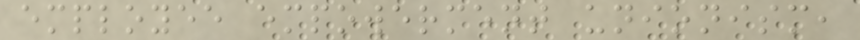employee empowerment unionism,
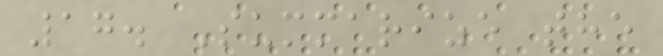17. Summarize the
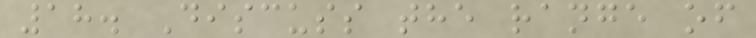18. Discuss the range of
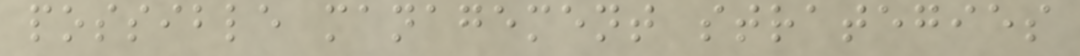possible management strategies
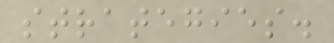strategies.
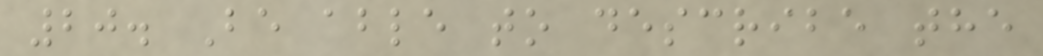20. Be able to describe the
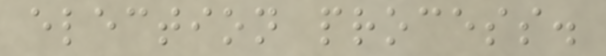election process.
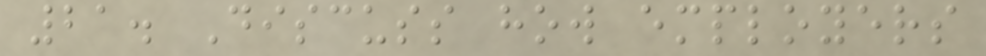21. Discuss how employers
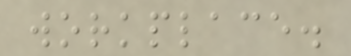workplace.
